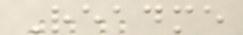Readme
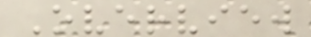Overview
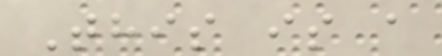This is a
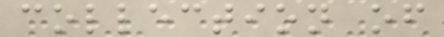collection of
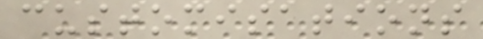customisations
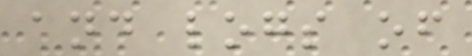and logs of
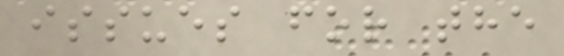issues for the
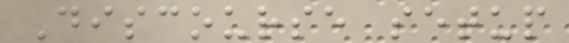Discourse setup
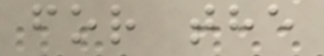for the
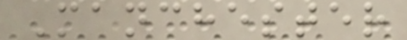Manchester
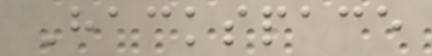Hackspace
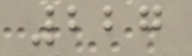227
